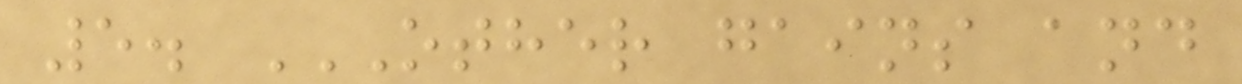5. OTHER GAINS AND
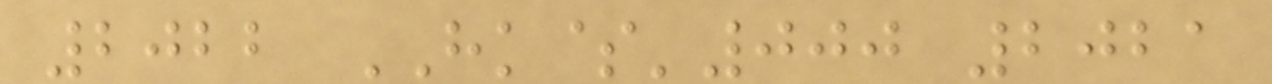2022 HK$'000 2021
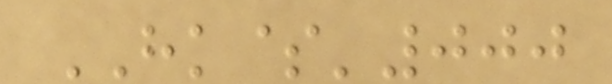HK$'000
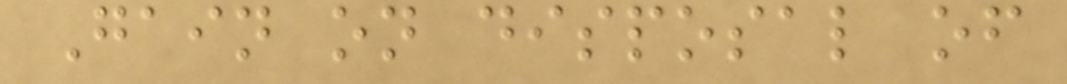Gain on disposal of
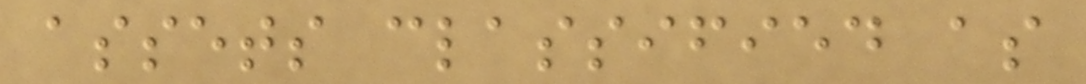assets classified as
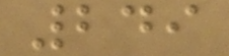249
